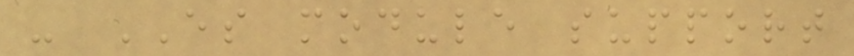- ES module support
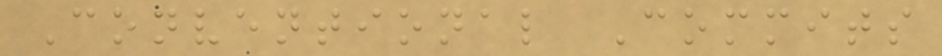Conventional Commits
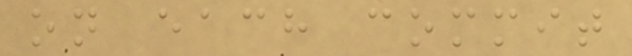on each commit
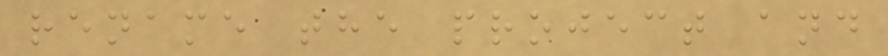rename the project and
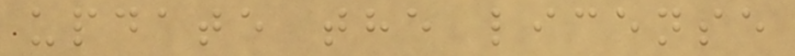update the license
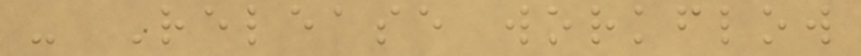- Release workflow
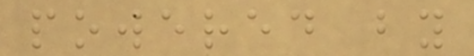powered by
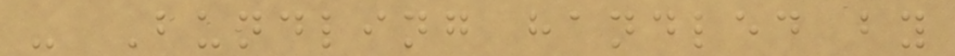- Bundling handled by
